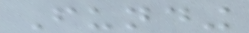Funding
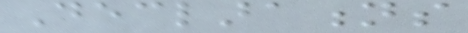Declarations
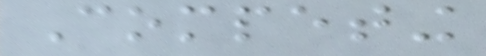Competing
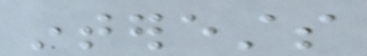interests
